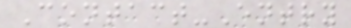Contact-Entry
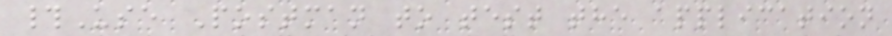#Use Postman to test the application
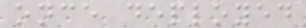once deployed
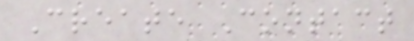Create Contact
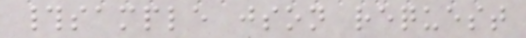#sample json request
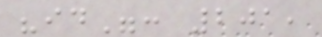"id": 201,
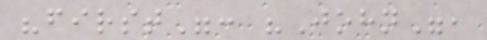"first": "John",
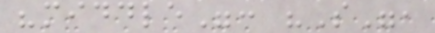"middle": "S",
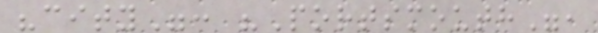"city": "Portsmouth",
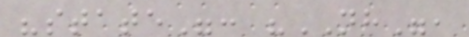"state": "NH",
